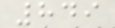849
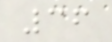36
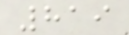819
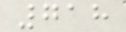718
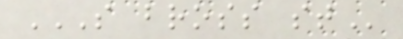S BROSS ST
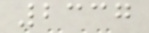2337
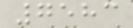7583
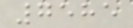7585
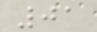01
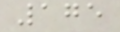175
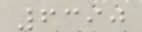6390
